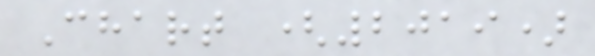Chart (2019)
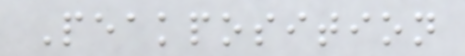Peakposition
